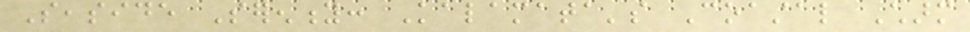Seaside Serenity: Kalamata's Coastal Charm
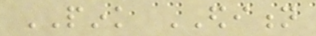PINK EDITION
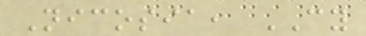Nicosia, CY
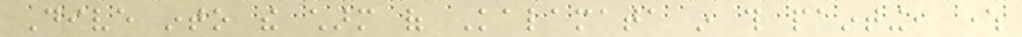Dive into the charm of Kalamata in this painting, where
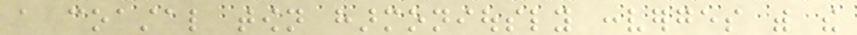a coastal town harmoniously converges with the
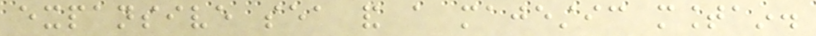expansive sea and a majestic mountain.
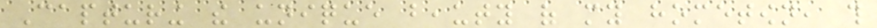Capturing the unique beauty of my hometown, this
